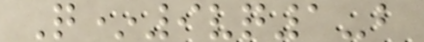Q*9vq1-b
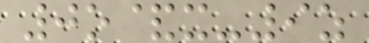0o&x-9z
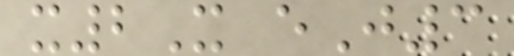x2X eJ3
